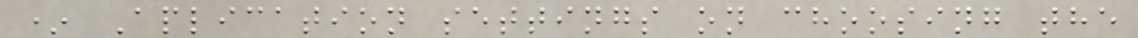* Aplication settings on choosing the
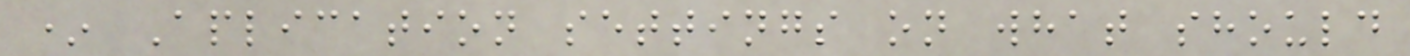* Aplication settings on what should
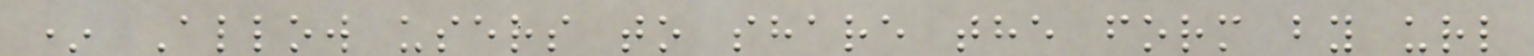* Allow users to share the form by url
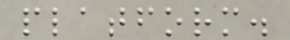platform.
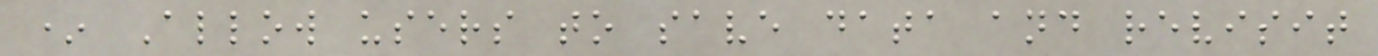* Allow users to save data and revisit
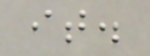it.
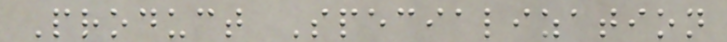Product Specialization
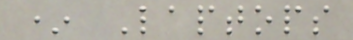* Laptops
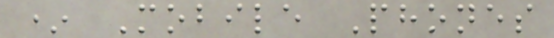* Mobile Phones
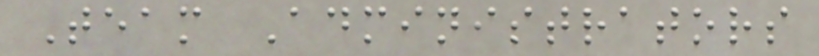Team Administrators
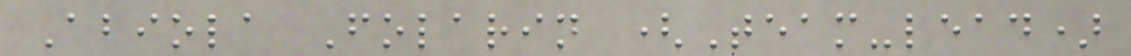Abiola Folarin (Team-lead)
